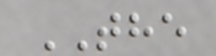THE
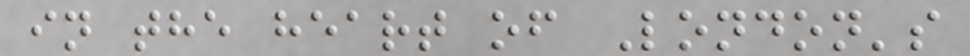in the heart of London's
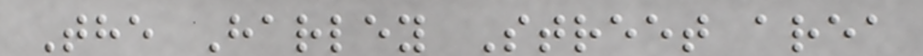The Harley Street area
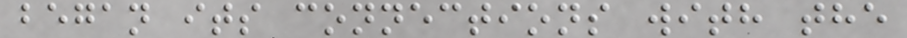began its connections with the
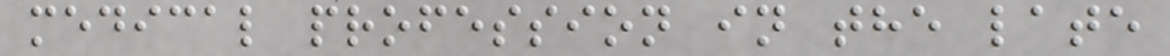medical profession in the late
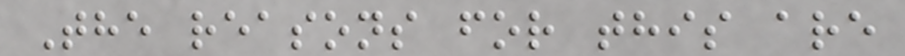The reasons for this are
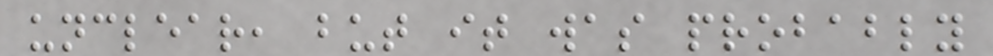unclear, but it was probably
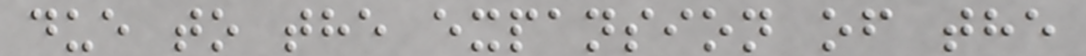due to the expansion of the
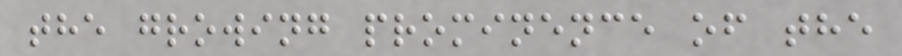the growing prominence of the
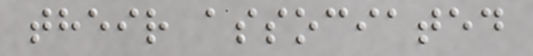their associated
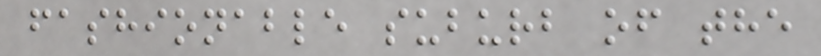fashionable suburb of the
